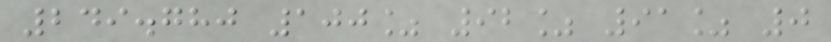249.780 100% 92% 91% 0
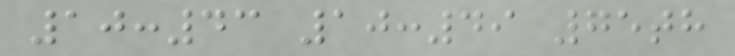10:43 10:49 75th
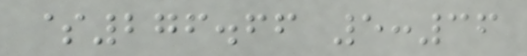$276.66 5:36
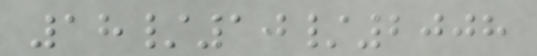18/10/2008
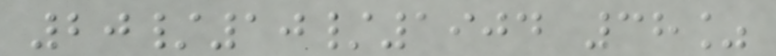20/10/1904 38%
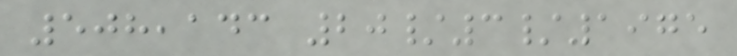508,143 20/3/1975
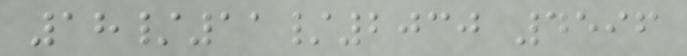18/11/2030 4596
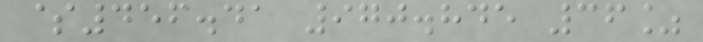$456.41 970.845 36%
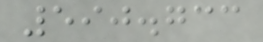590.733
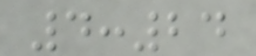4:24
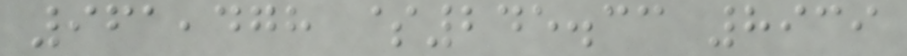961,478 $245.33 8939
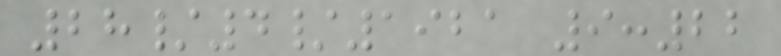28/4/1921 9:22
